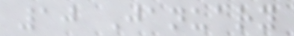10 January
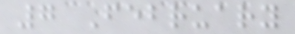7 February
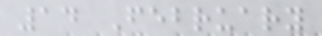14 February
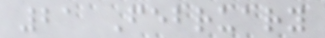21 February
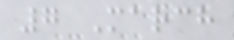7 March
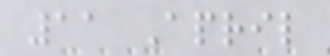11 April
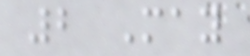2 May
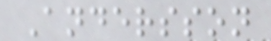Andersson
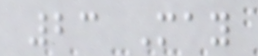23 May
